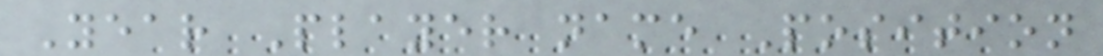Year Player name Position
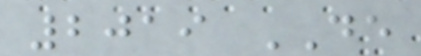2019 DE
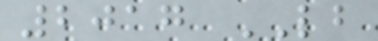2017 LB
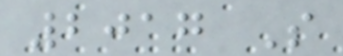2017 S
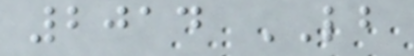2014 LB
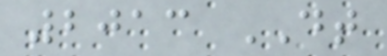2013 DT
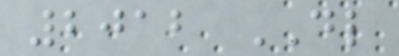2012 DL
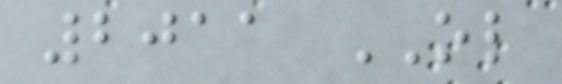2011 OL
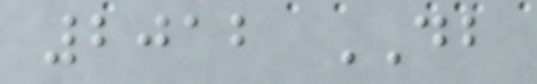2012 DB
